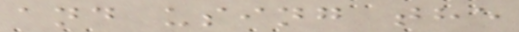and using the
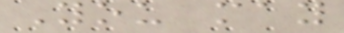You may
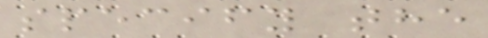specify the
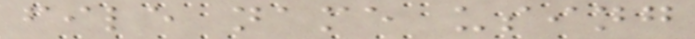file name using
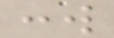:w
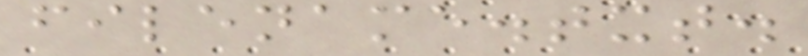filename.txt.
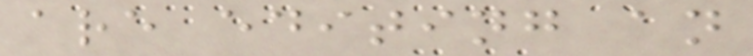are editing an
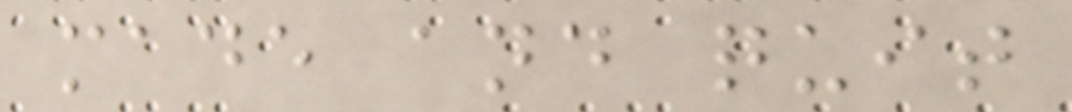made and quit
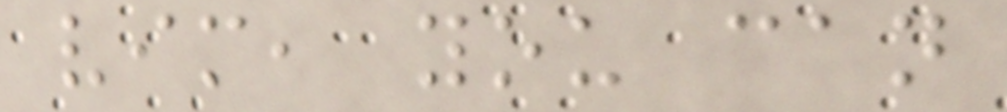vim, you can
